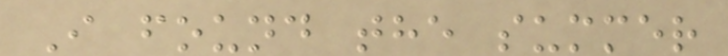I found the summer
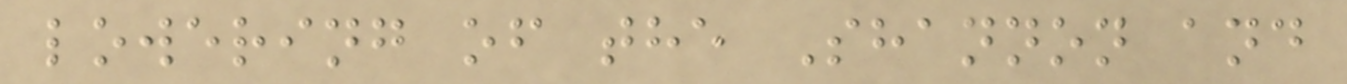lowering of the Shannon and
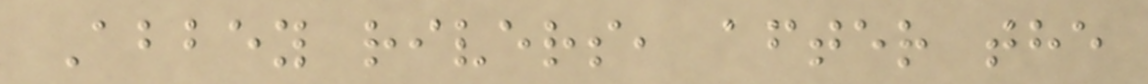Abbey rivers, after the
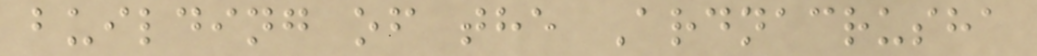building of the Ardnacrusha
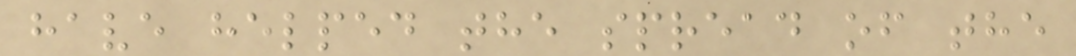have helped the spread of the
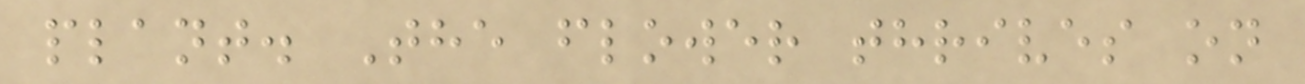plant. The flower thrives on
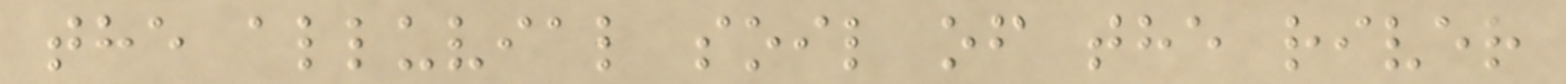the alluvial soil of the river
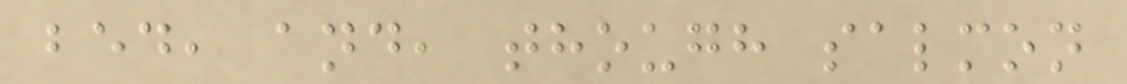bed, and, though salmon
